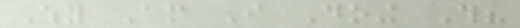Why Am I Doing This?
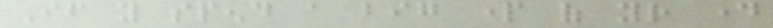If you spend a big part of your day
